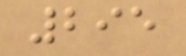295
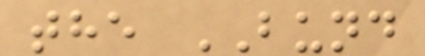the BUND
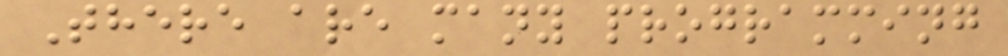There are many programming
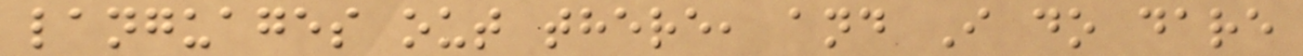languages out there, and I do dare
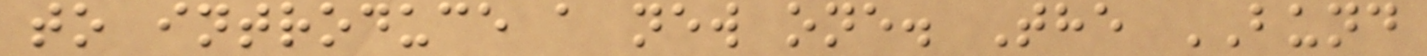to introduce a new one. The BUND
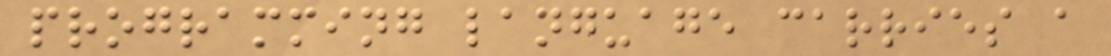programming language carries a
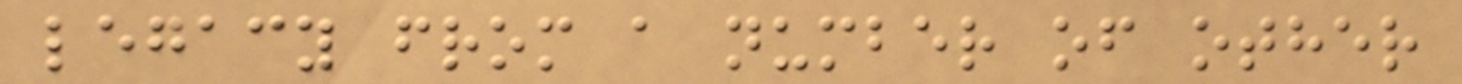legacy from a number of other
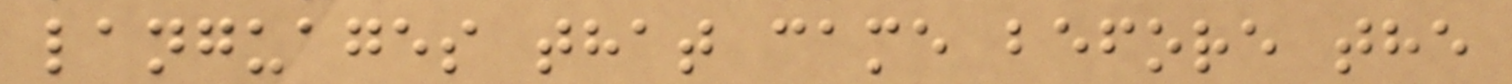languages that came before the
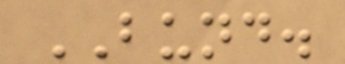BUND.
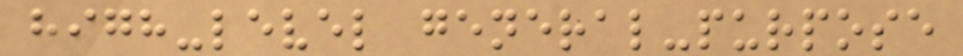high-level general-purpose
